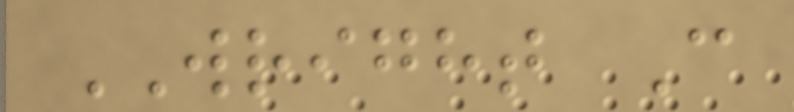WRIGHT C
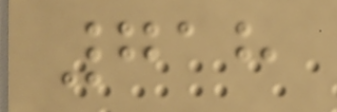718
